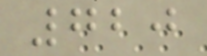720
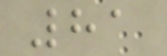81
